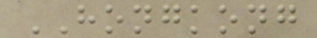HONGKONG
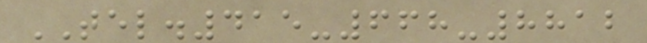TEL.415-668-8812
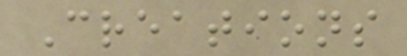Creations
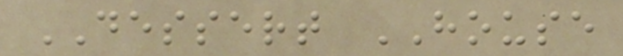DESSERT HOUSE
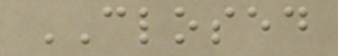CLOSED
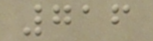716
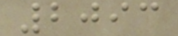2093
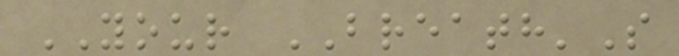YOUR BREATH'S
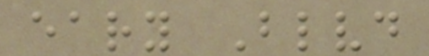eary Blvd
